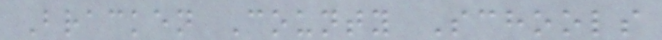Bracken County Schools
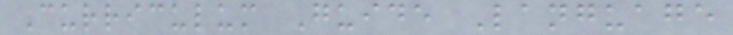Curriculum Guide Language
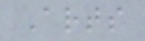Arts
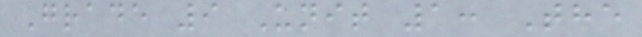Grade 9 Unit 1: The
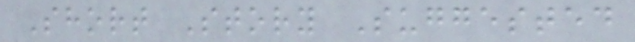Short Story Suggested
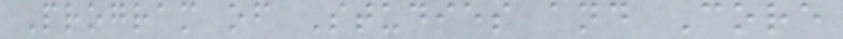Program of Studies and Core
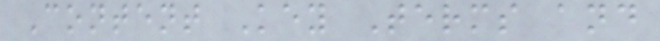Content Key Terms and
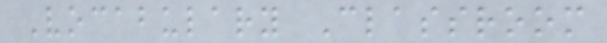Vocabulary Classroom
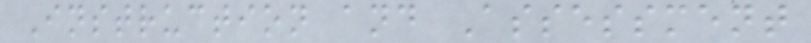Instruction and Assessment
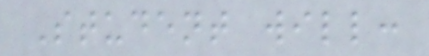Student will:
